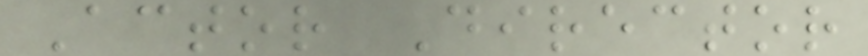Actor Director
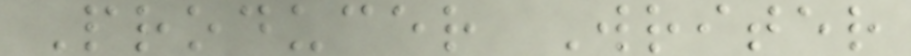Producer Writer
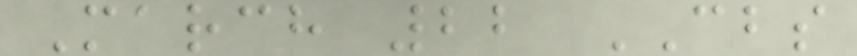March 22 CBS
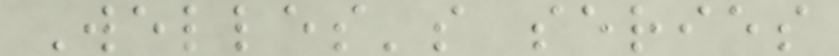Welles's series
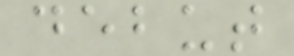debut
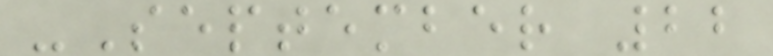-September 22
